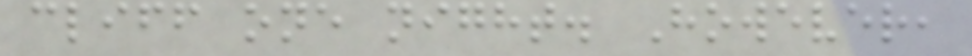cliff one night. However,
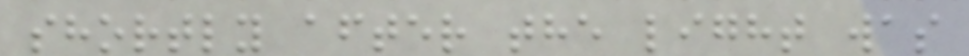shortly after the light was
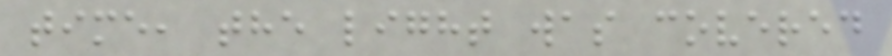time, the light was covered
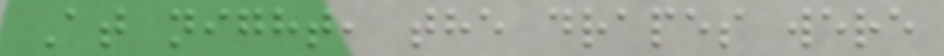At night, the drapes were
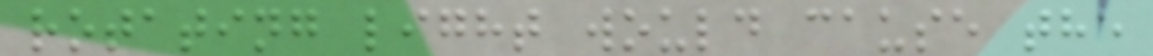rotating light would cause the
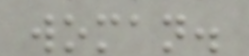woman.
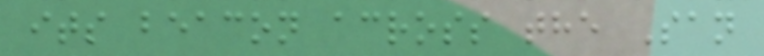its beacon across the San
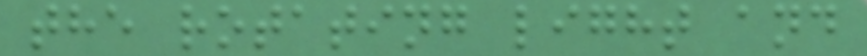the rotating light and
